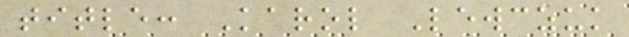title: Karol Lewczuk
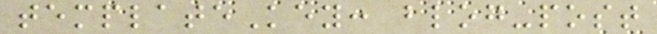templateKey: blog-post
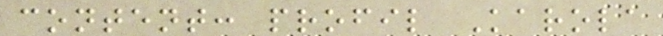content: profil Karola
